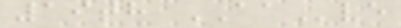19th AAve
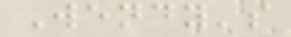Wendy's
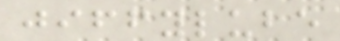jiffylube
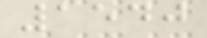1540
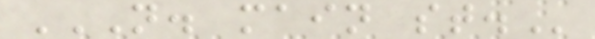N. MAIN ST.
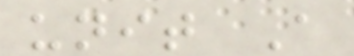unit A
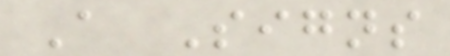A Signs
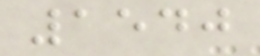1540
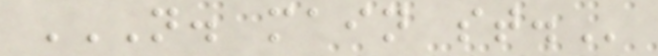N. MAIN ST.
